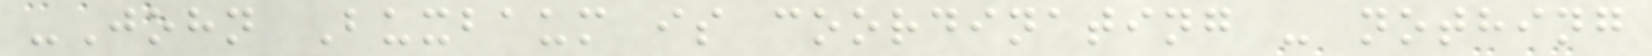-John Buxbaum is coordinating - nothing
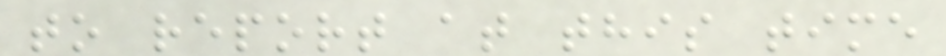to report at this time
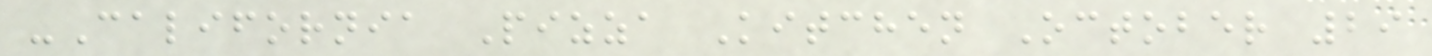-California Pizza Kitchen October 29
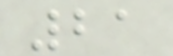21
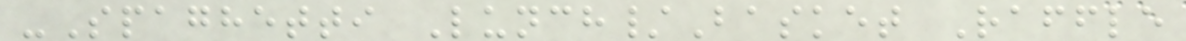-Spaghetti Lunch/Basket Raffle
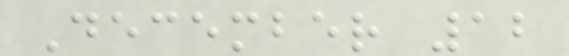December 12
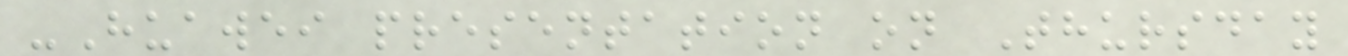-Huawei presentation on Thursday
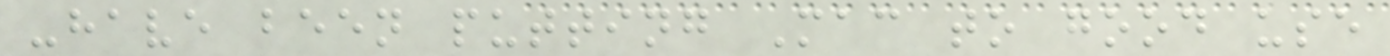-have been putting Mac to good use
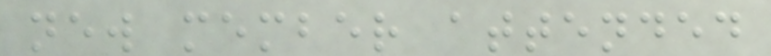new member attended
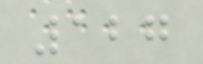127
